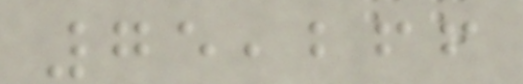75,266
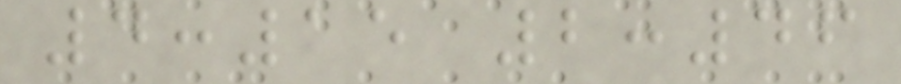4:15 2:46
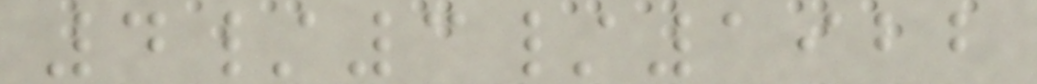4/3/1922
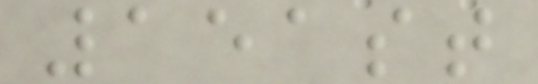151st
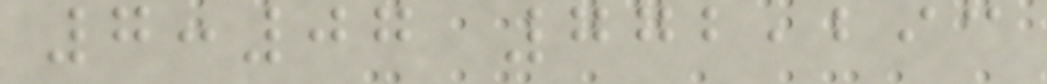7:07 772,293
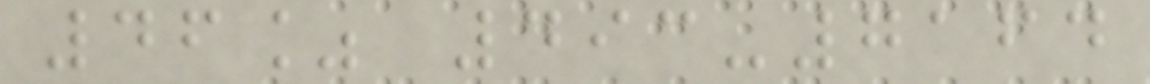46% 493-7164
